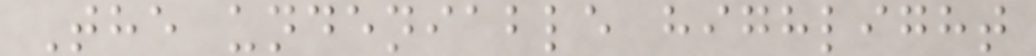The undeniable highlight
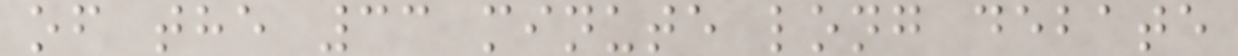of the 33 minute long debate
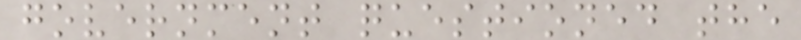government questioned the
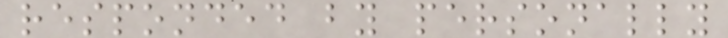responded by personally
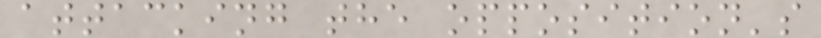attacking the opposition's
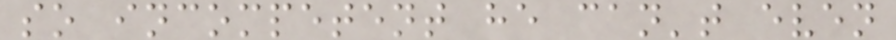so incompetent he can't even
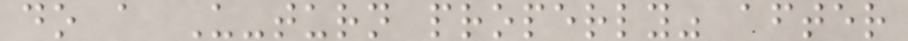do a U-turn properly" after
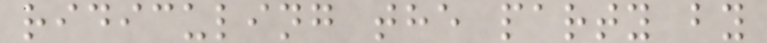ridiculing the party by
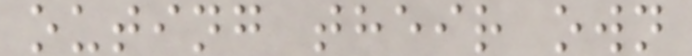outing their own
